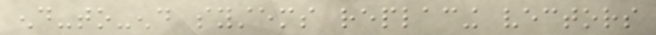end-to-end systems replacing vectors
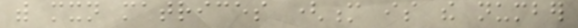with mxn matrices (m is the number
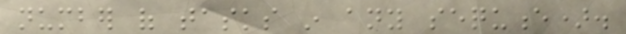number of tasks in any sequence).
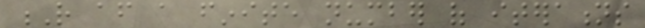R after a finite number of iterations
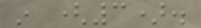in (3).
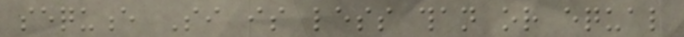sequence Si is less than or equal
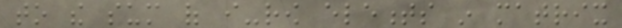to the sum of i-row elements in matrix
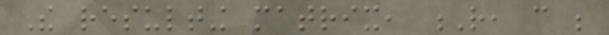The resulting matrix, R, can be
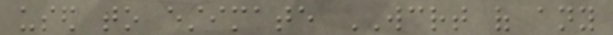used to estimate WCRT of any
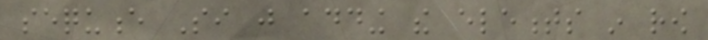sequence Si just adding the elements in row
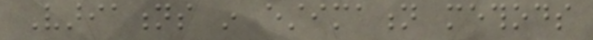Variations in estimation methods
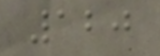120
